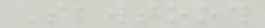Sawtooth
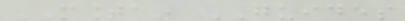MOUNTAIN GUIDES
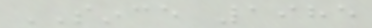SINCE 1985
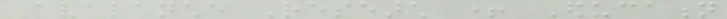Avalanche Research + Education
